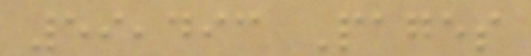59,493 Pages
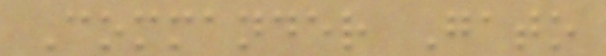Commander Gato
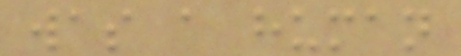was a human
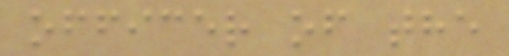officer of the
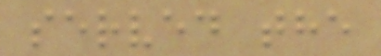served the
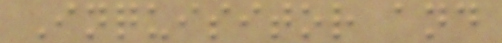Inquisitor and
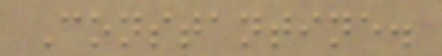Constantine.
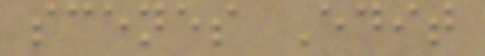scenes Edit
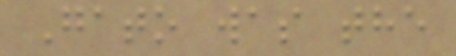Gato was the
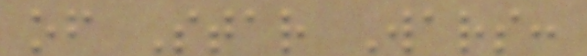of Star Wars:
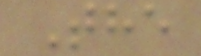The
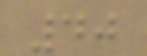40
